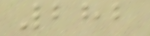282
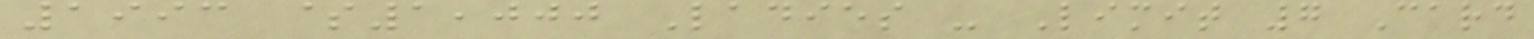1993 $1,000 Ladies - Limit 7 Card
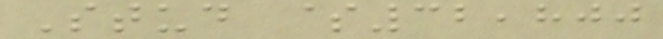Stud $32,800
